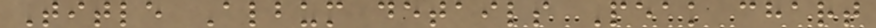Title Album details Peak chart
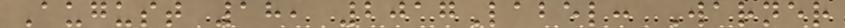August 18, 2017Label: Warner
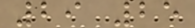29 25
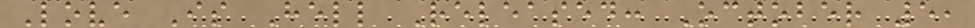Love Is Hell Released: October 5,
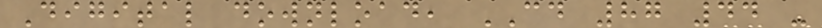Digital download, CD 87 44 -
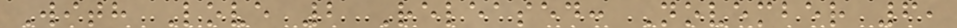With Love 2 Released: November 6,
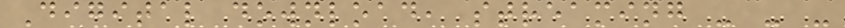Digital download, streaming - - -
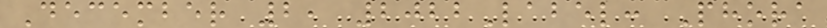December 2, 2022Label: Phora
